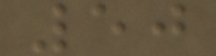50
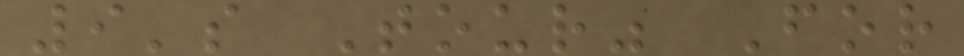9's Tour" For
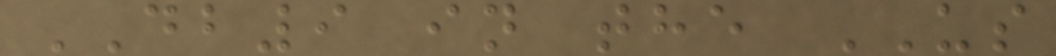DB9 in the US
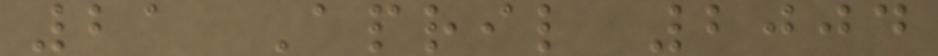21 April 2004
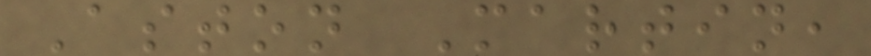Aston Martin,
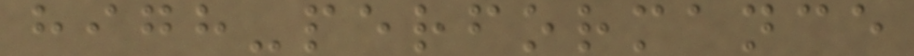high-performance
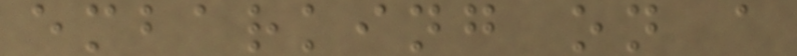embarking on a
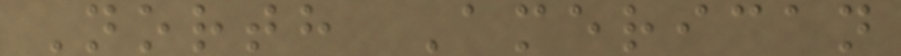North American
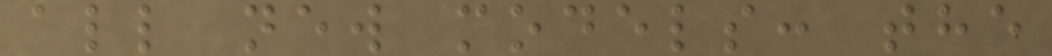all new models: the
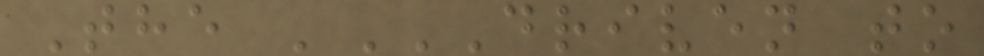The 'DRIVEN TO
